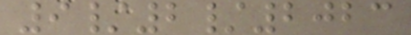9/2/2023
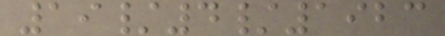19/4/1923
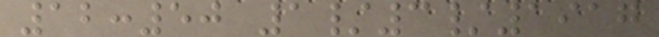12:50 1/3/1917
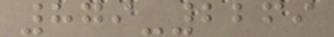879-2269
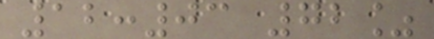12:03 72%
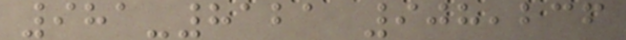981-8121 908,236
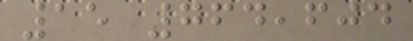15 764,604
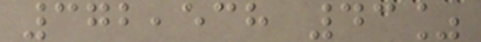372,538 43%
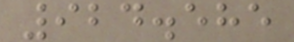924.585
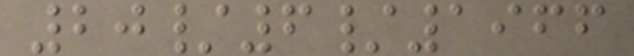20/6/1966
